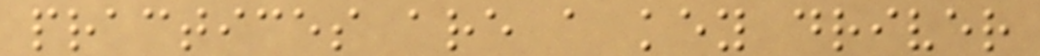practices are a key driver
